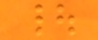|
